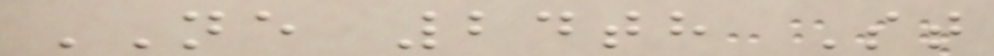NE 24th St
